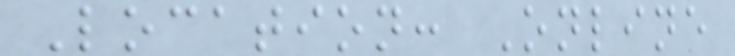Location: Online
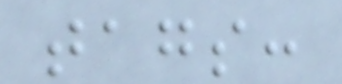tags:
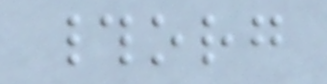#org
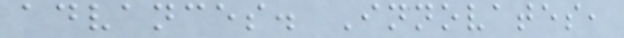advances. Innovates,
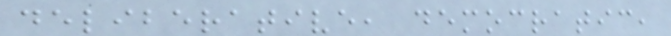deliberative, democratic,
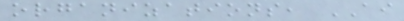organizations, AI
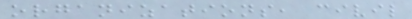organizations, civil
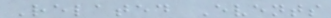Related Events
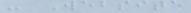- Website
